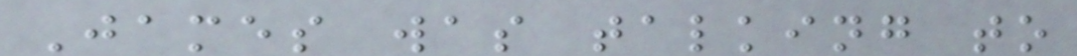James was talking to
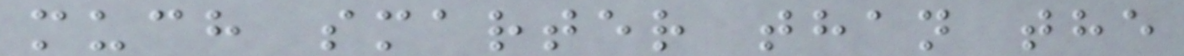much smarter than the
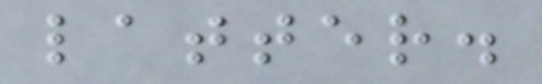latter.
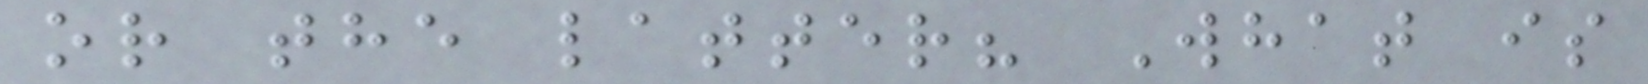or the latter? What is
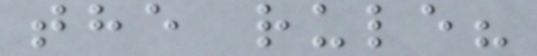the rule?
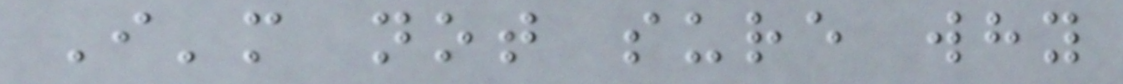I'm not sure why
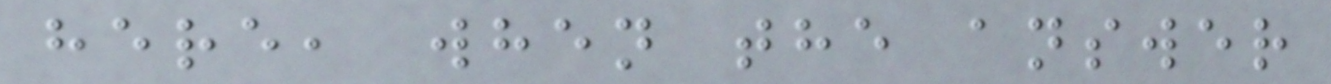here, when the answer
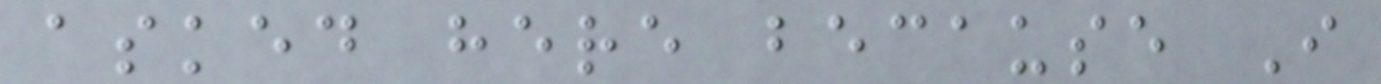asked here because I
